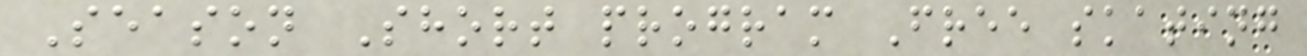Season Short program Free skating
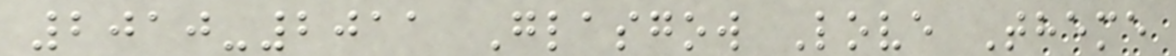2010-2011 Glasgow Love Theme
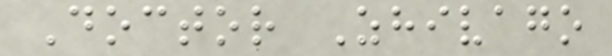Doctor Zhivago
